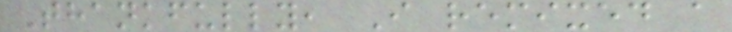Thankfully, I remixed a
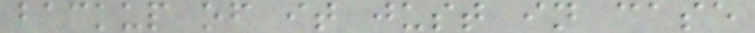backup of it just in case
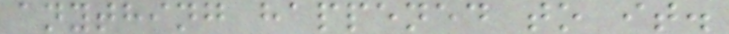anything happened to it.
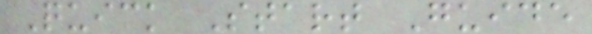Quick Start Guide
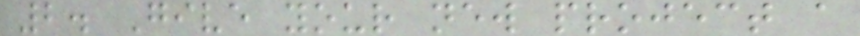2. Give your new project a
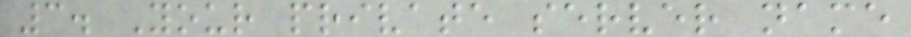3. Your private server name
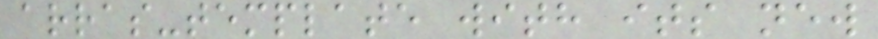arras-template with its new
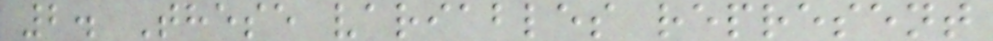2. These variables represent
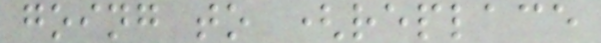going to (replace
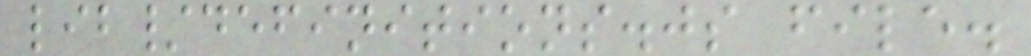lib/definitions.js file.
